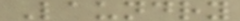Laundry
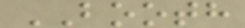BOOTH
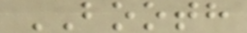BOOTH
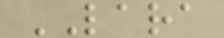LARA
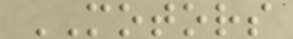MOTORS
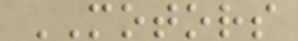MOTORS
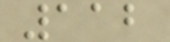112
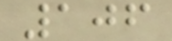106
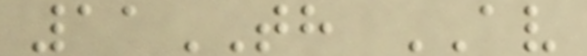11TH AV
